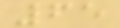65
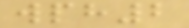wph2
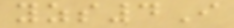yzs4I
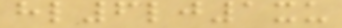hl6lj1xu
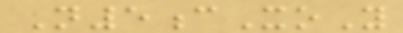N5cXoY
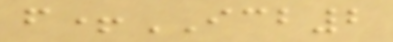f+ICB2
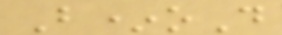B*oD
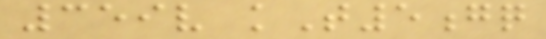359v kT5gq
